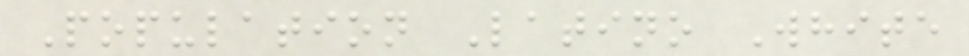Population Latino White
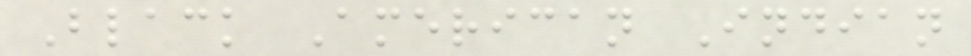Black American Indian
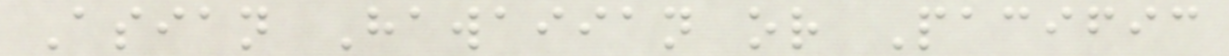Asian Hawaiian or Pacific
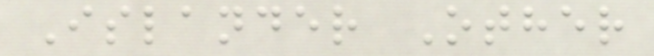Islander Other
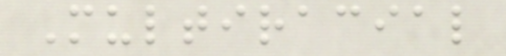Multiracial
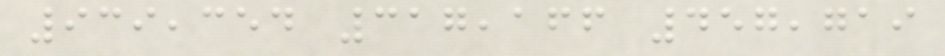939,354 317,166 457,719
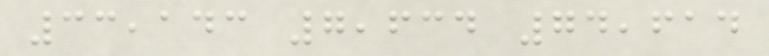33,143 7,634 74,614
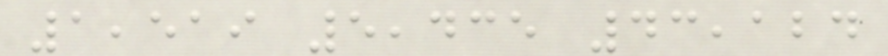1,519 5,435 43,124
